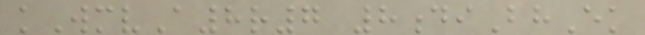kWmvA8r7 8diBhEk
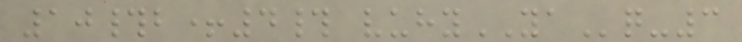10#b+4# vuhyYAq-3
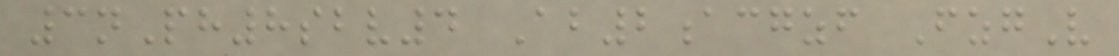3nPh8sbv4 Ab2acgzf FzgV
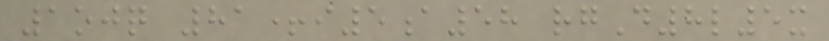1ojq 81+i5a58 rgD8l5x
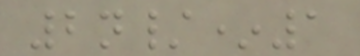2n/*1
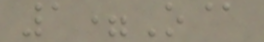1=O@
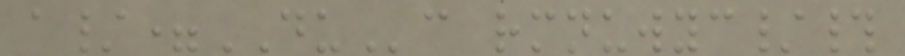a/=DUc rmnuwyc/#
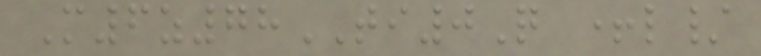M6z78TI0Q +l/
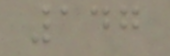147
